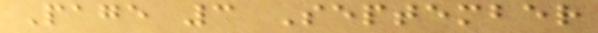Page 3 September
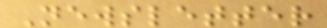Newsletter
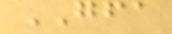GFA
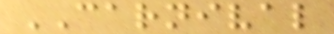CARNIVAL
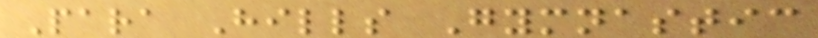Para Hills Gymnastic
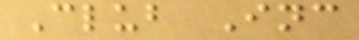Club Inc
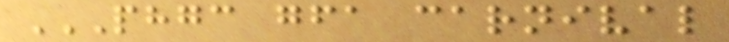PHGC GFA CARNIVAL
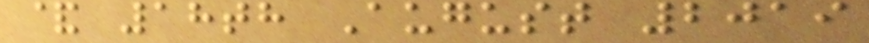& 18th August 2019
